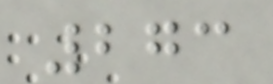273
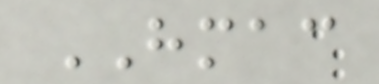HMAC
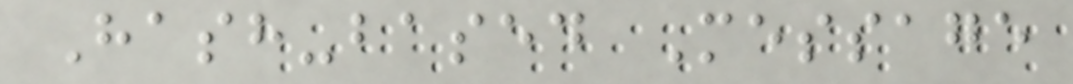Hash-based Message
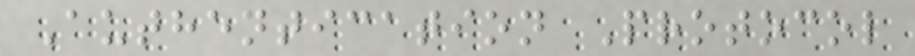Authentication Protocol
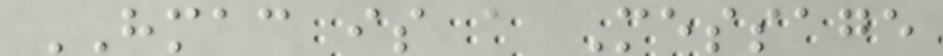HMAC is a Message
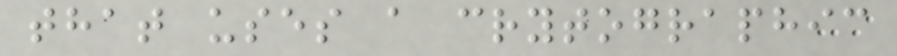that uses a crytographic
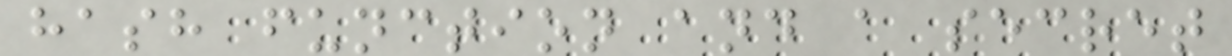hash function and a secret
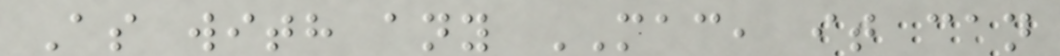As with any MAC, it can
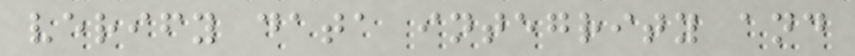verify data integrity and
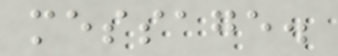message.
